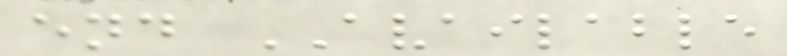end AVAILABLE
